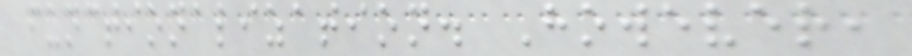functionalization. However,
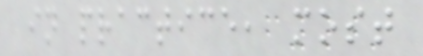in practice, most
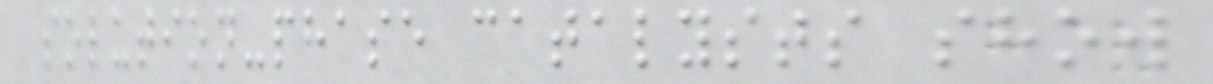solution-phase catalysts show
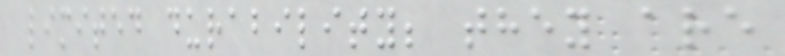limited durability; they are
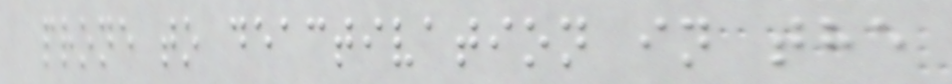prone to deactivation in the
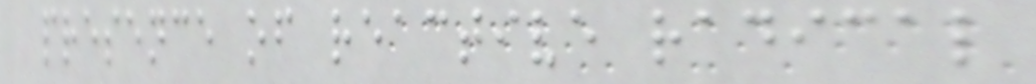presence of reactive radical
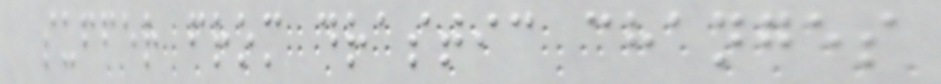suffer from drastic changes
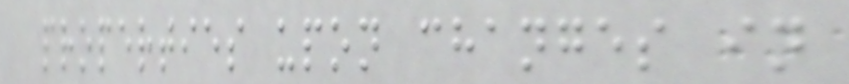properties upon changes in
